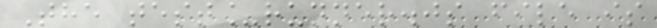The test_runner.js file is
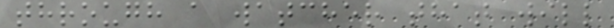through a watcher that will
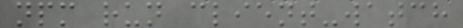npm run client-watch
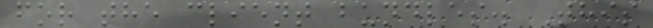for the client bundles. This
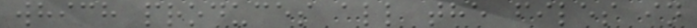which produces all the files in
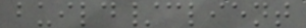build/client
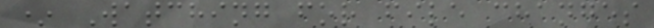* Watching for file changes
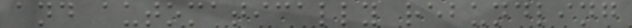and automatically rebundling
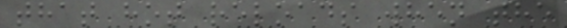that hot reloads when the
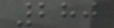280
